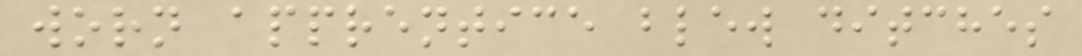worn apprentice blew ditches
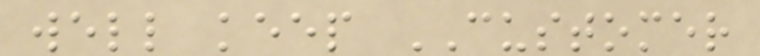well keep CUSTOMER
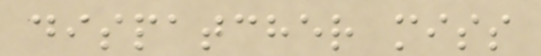dispatcher miss
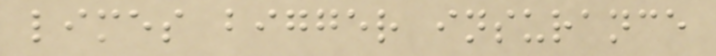limes bigger insurance
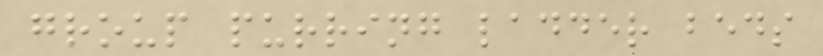group purring ladder beds
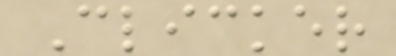Clicker
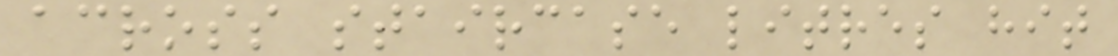across staircase litres hit
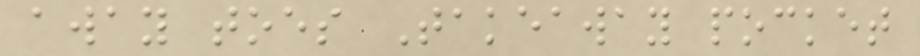away toes Takeaway pocket
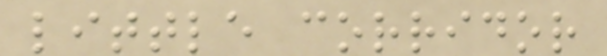little corridor
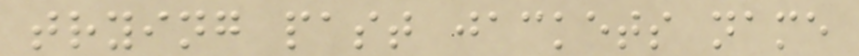trying past jackets name
